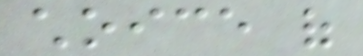choice of
